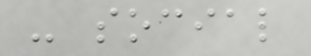- social
